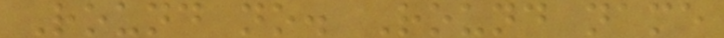Round no. Round name
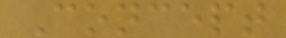Concept
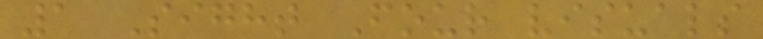1 Sight Four visuals
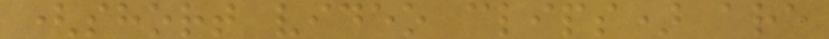(short video clips) are
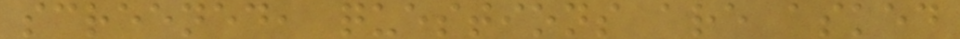screened, questions are asked
